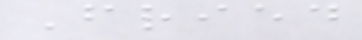Fried
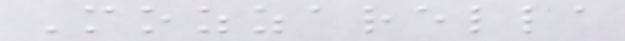Mozzarella
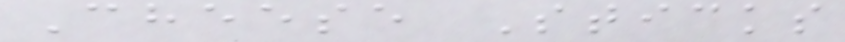Cheese Sticks
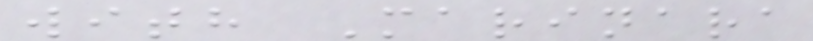with Marinara
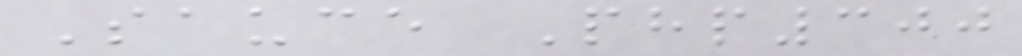Sauce Php300
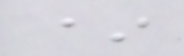*
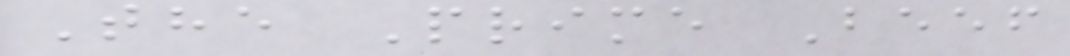The Prime Beef
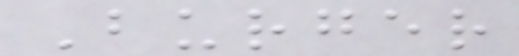Burger
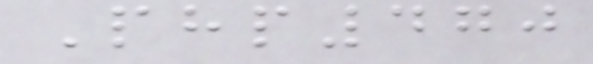Php470
